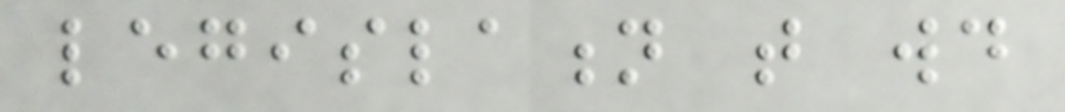legislation that would
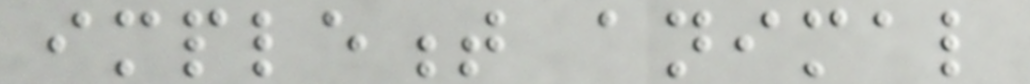implement animal
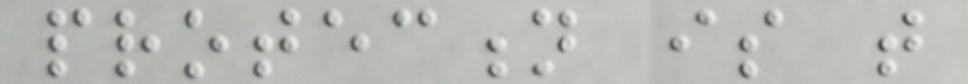protection is that
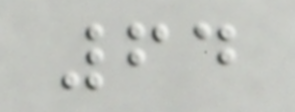64
